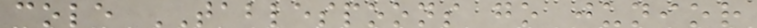cole TABLESPOONS go junior
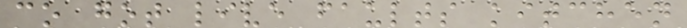co got live faults kitchen
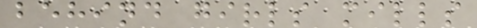behind girls mills
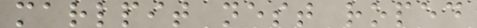marlpit nest roped
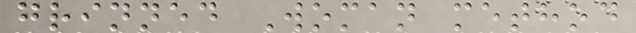grinned Woman method
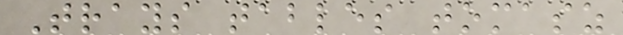Trays tables tomasz
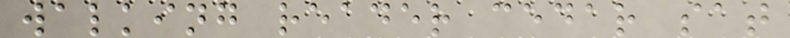walking reader cedar sat
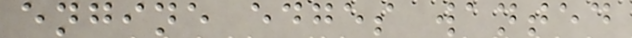engine edges wanted
